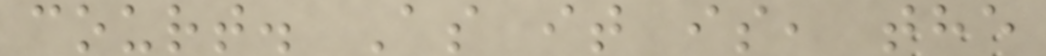court. As it is, the
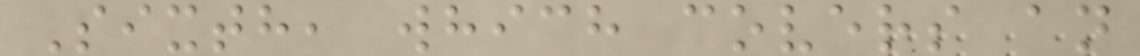Sixth, which covers an
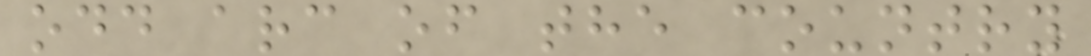odd arc of the country
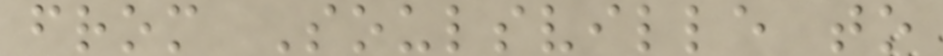from Soulsville to
